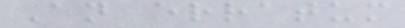An erratum
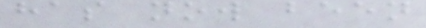has now been
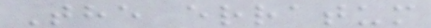The erratum
